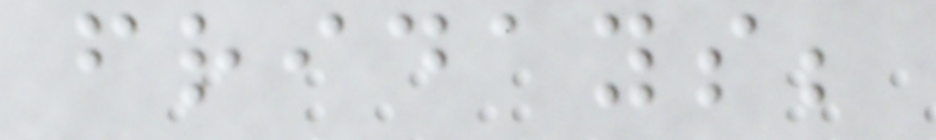fridays;
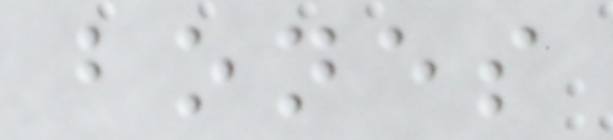bones
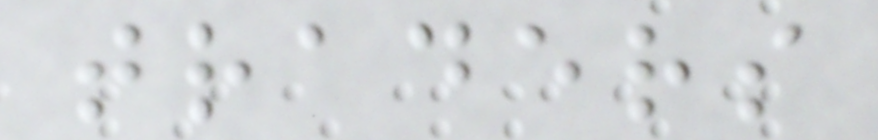traders
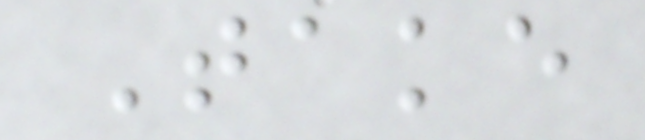Take
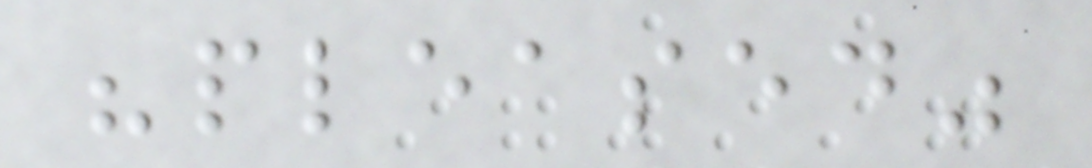"pleased"
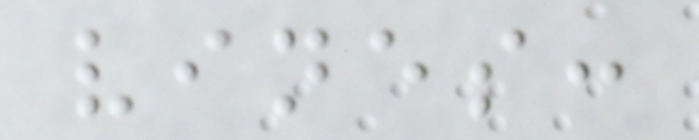vines:
